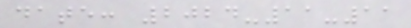date: 2024-11-11
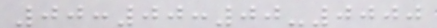00:00:00-0000
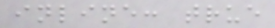inline: true
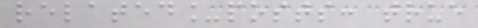related_posts: true
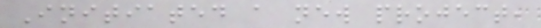Initiated a new project,
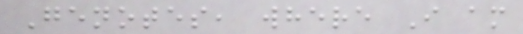Genotes, where I am
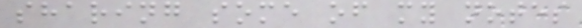sharing some of my notes
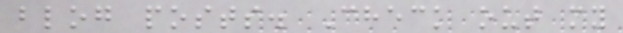blog posts. Check out my
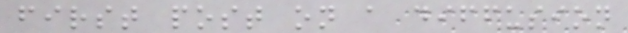first post on a diffusion
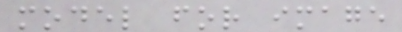model for image
